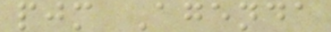pjm Agenda
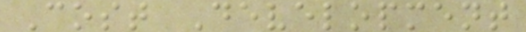Cost Development
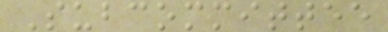Subcommittee
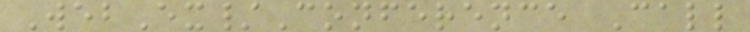WebEx/Conference Call
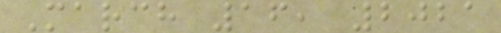March 16, 2021
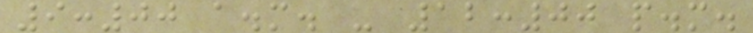9:00 a.m. - 12:00 p.m.
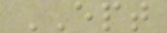EPT
